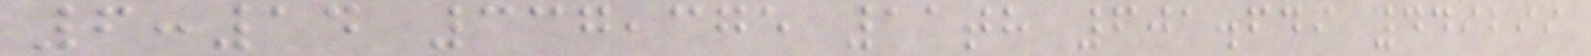6:14 337,375 11th 601.649 449299
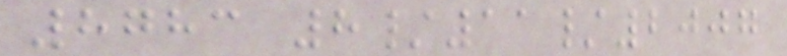8783 8/11/2007
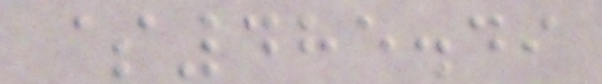$485.49
